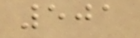501
